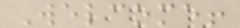Welcome!
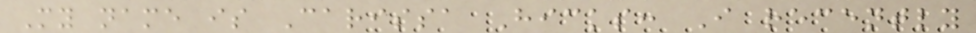My name is Carissa Hicks: I recently
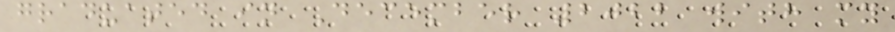graduated in December 2022 with my
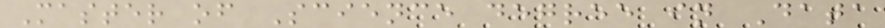Master of Science degree in Data
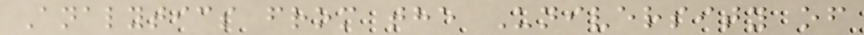Analytics from the University of
